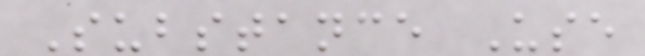Substance Use
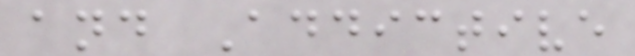and Addictive
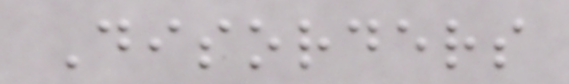Disorders
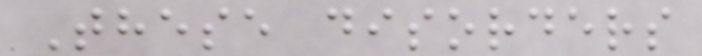These disorders
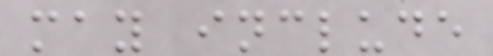may include
